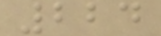224
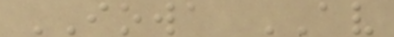IOWA AV
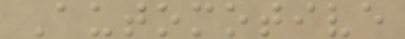Automotive
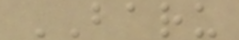BARU
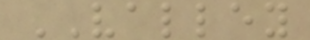VALLEY
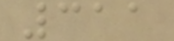311
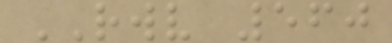RWV 560
